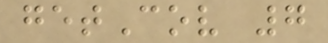getCov 7
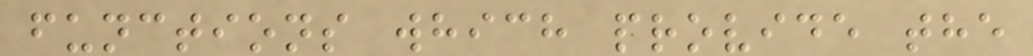functions which provide the
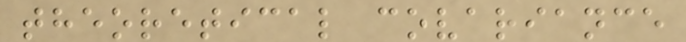theoretical covariance
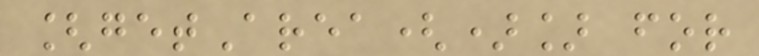[getArea()] for
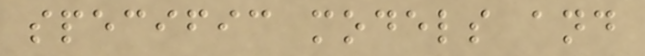specific models and
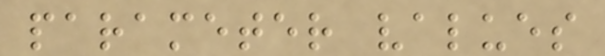parameter values
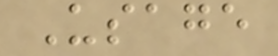Usage
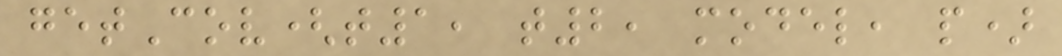getCov(t1, t2, model, p)
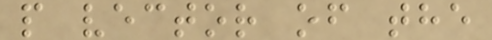p vector of the
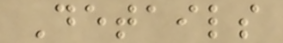Details
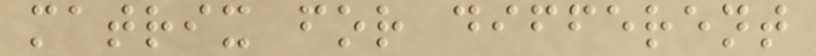matrix for different
